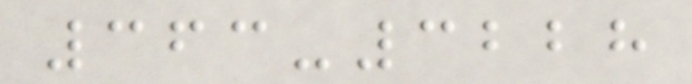363-3228
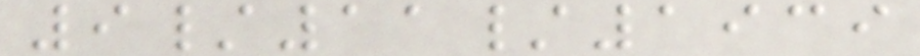9/11/1939
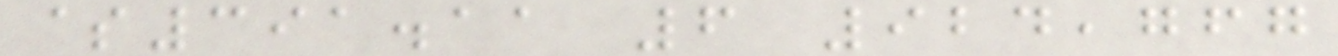$391.11 6 924,767
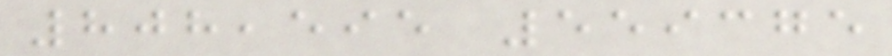808,595 559375
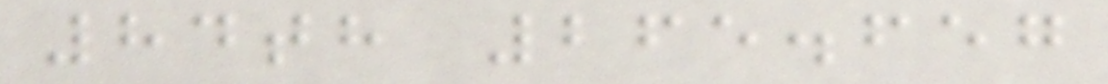84th 265.657
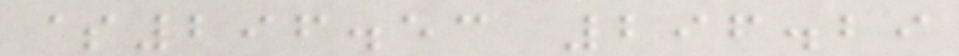$296.53 296.29
